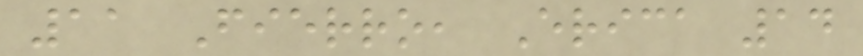11 Fierro, Erica 14
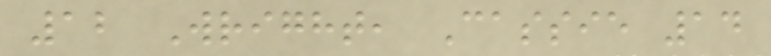12 Wright, Cassie 14
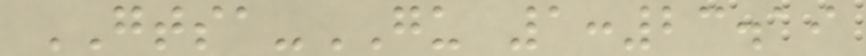GTSA-GU 1:23.19
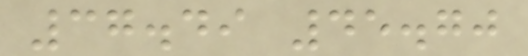37.49 45.70
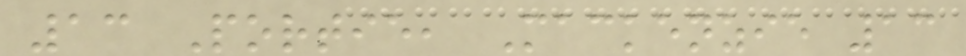13 Portie, Mackenzie 13
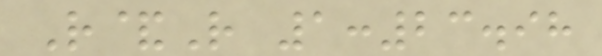R&R 1:23.98
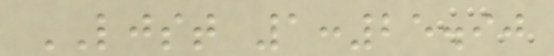LJST 1:25.90
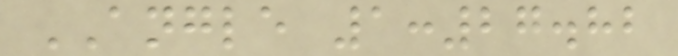ANGLE 1:27.82
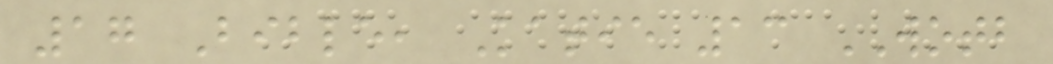17 Bible, Katie 13 WOTB
